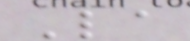La
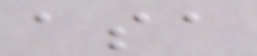asa
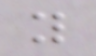y
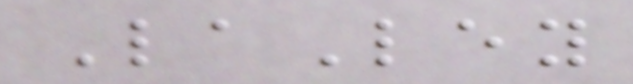LaLey
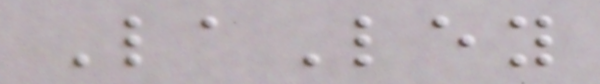LaLey
